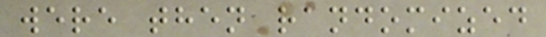were then randomized
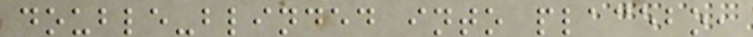double-blinded into placebo,
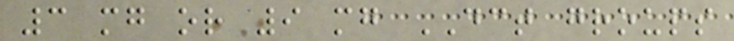3 mg or 9 mg DCT groups
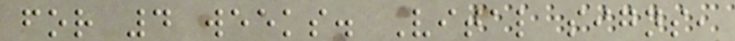for 4 weeks. Vital signs,
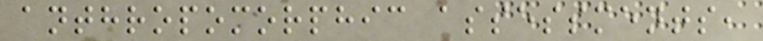anthropomorphic assessments,
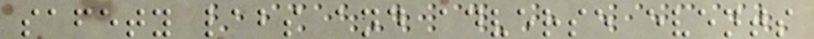safety labs and adverse events
